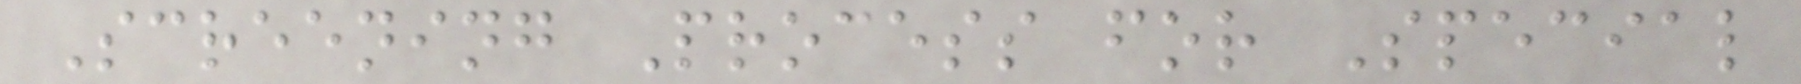Screening Process for Special
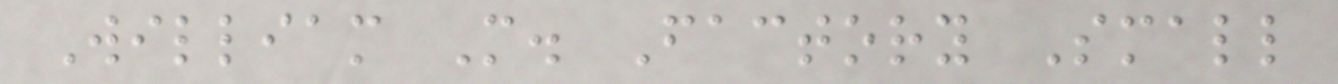William M. Factory Small
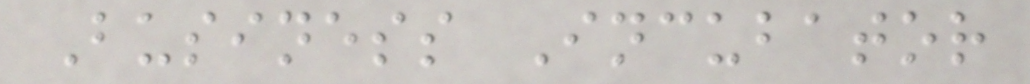Business Incubator
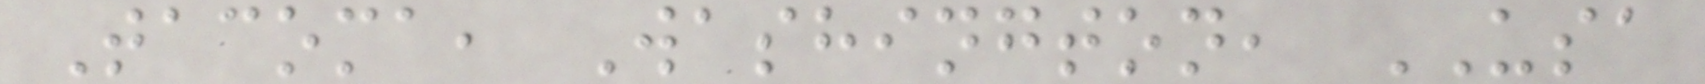Tacoma, Washington, USA
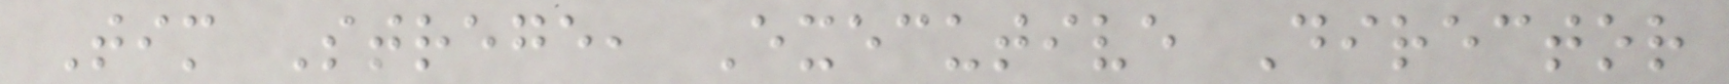Tim Strege, Executive Director
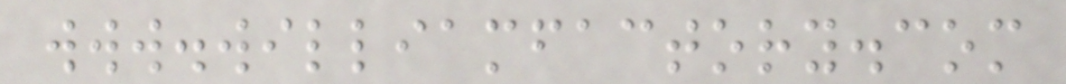www.williamfactory.com
